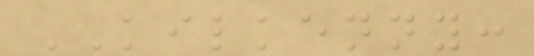KILKENNY:
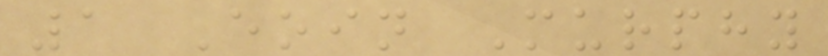1 Eoin Murphy
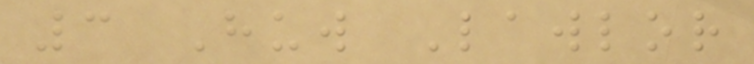3 Huw Lawlor
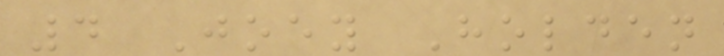4 Joey Holden
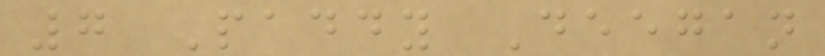7 Paddy Deegan
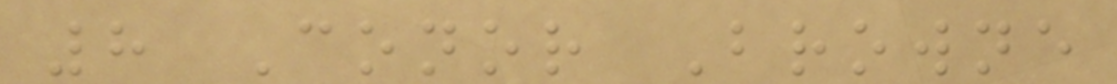8 Conor Browne
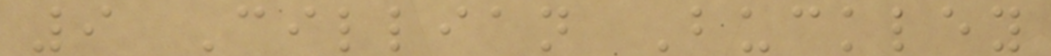9 Cillian Buckley
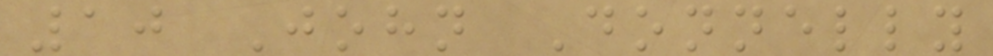10 John Donnelly
